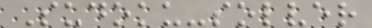Sudoku-solver
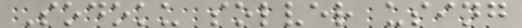Sodoku solver using
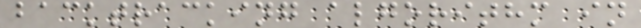backtracking algorithm in
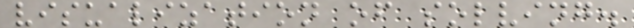visualization of solving.
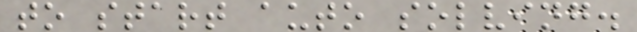to start auto solving.
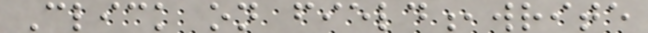Click on field,write
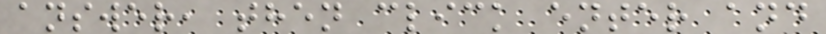answer, then click enter and
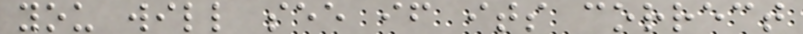you will see if its correct
